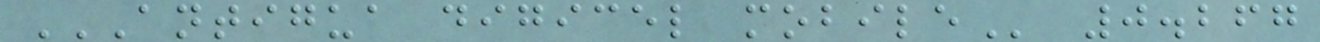ANTIGUA DIGICEL MOBILE 0.267
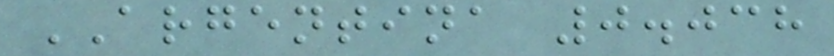ARGENTINA 0.038
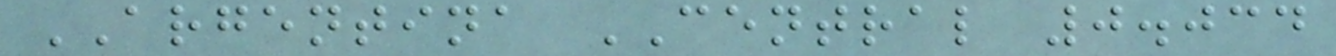ARGENTINA CENTRAL 0.034
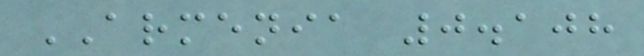ARMENIA 0.108
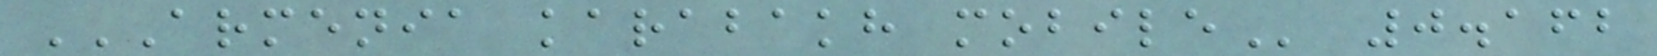ARMENIA KARABAKH MOBILE 0.162
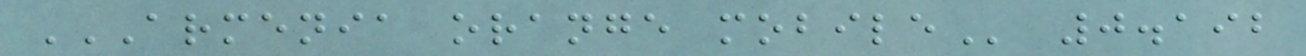ARMENIA ORANGE MOBILE 0.192
